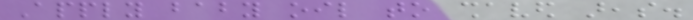Apply baby oil to shaved areas.
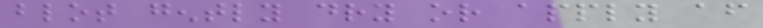blot gently dry or apply after
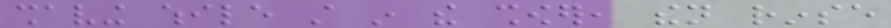shaving while still in the shower, then rinse
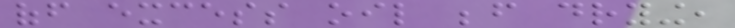off excess oil before drying,
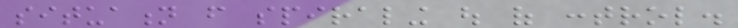situation from spiraling out of control.
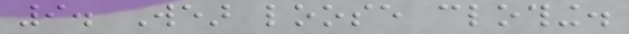9. Wear loose clothing.
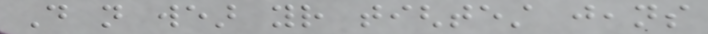Do not wear your tightest jeans
